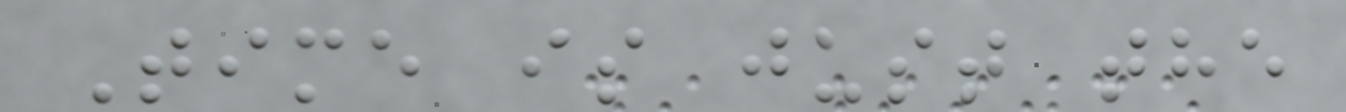Time is just the
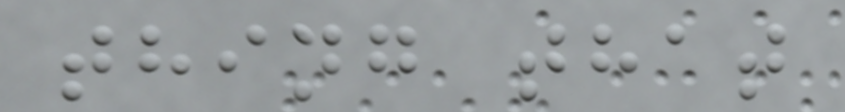thing that
